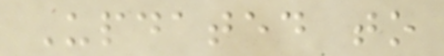Updated to
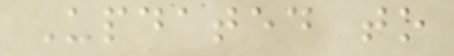Updated to
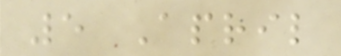5 April
